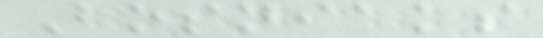Bosniaks
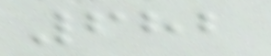682
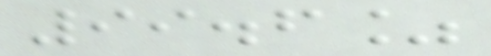99.6%
